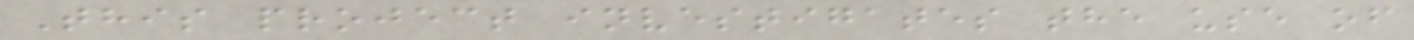This project investigates the use of
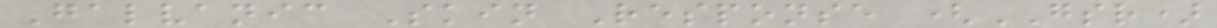Galvanic Skin Response (GSR)
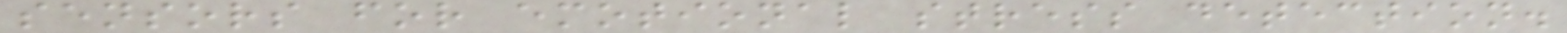sensors for emotional stress detection.
